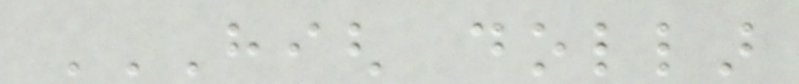HIGH DOLLAR
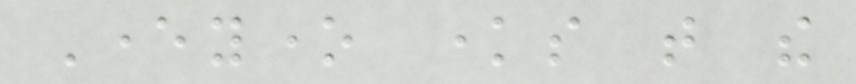Everyone knows that the
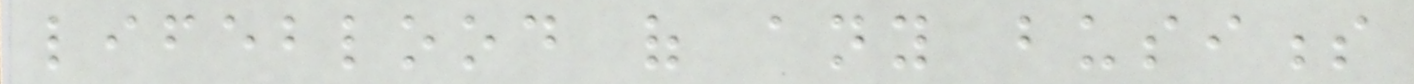lifeblood of any business
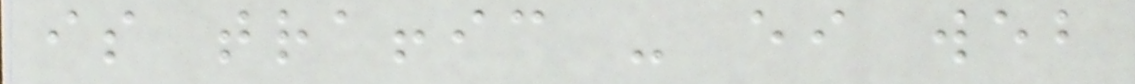is traffic - either web
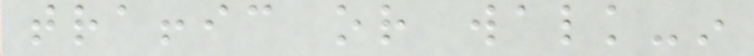traffic or walk-in
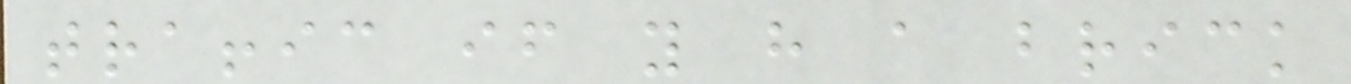traffic if you have a brick
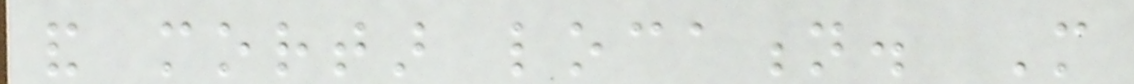and mortar location. More
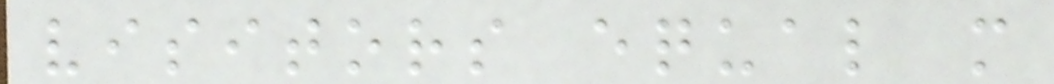visitors equal more
